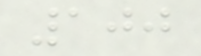100
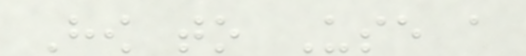How to Use a
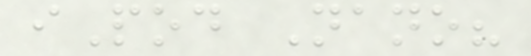iPod Nano?
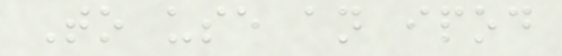To use an ipod
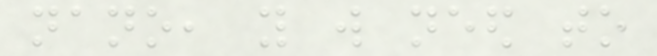nano, you will need to
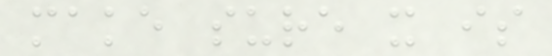make sure it is
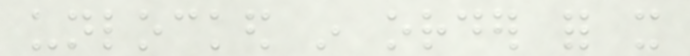unlocked in order for it
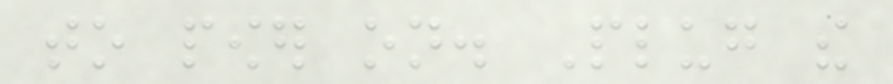to power on. Plug the
